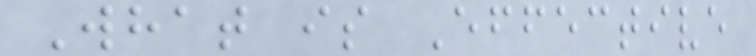What is Effective
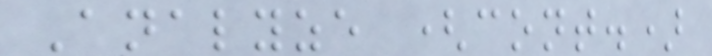Analyze (cont.)
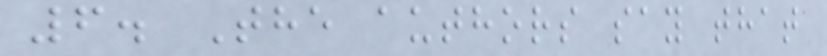6. The authors say that
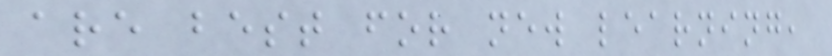are best for new learning,
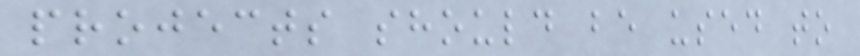projects should be used to
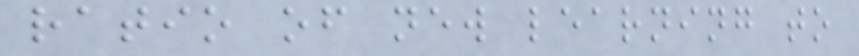ratio of new learning to
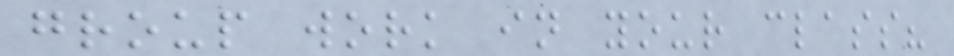group work in your class?
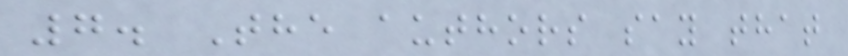7. The authors say that
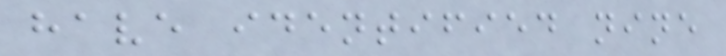have identified nine
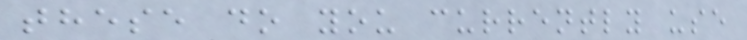these do you currently use
